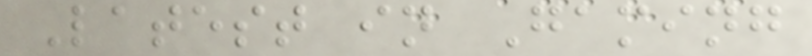Latest in Gaming
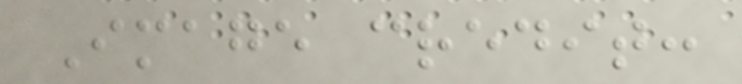Image credit:
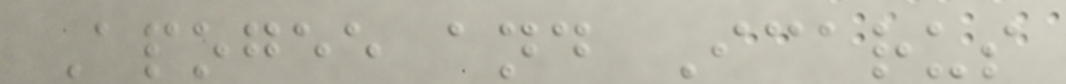Apogee and Icarus
